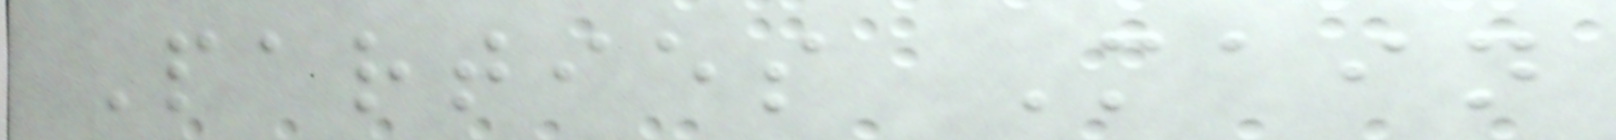Parties Main
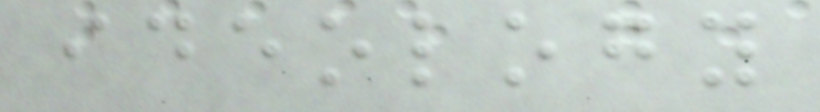ideology
